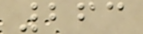263
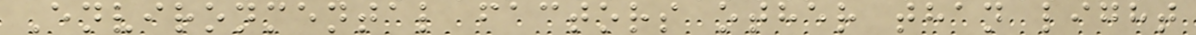Environmental factors other than light
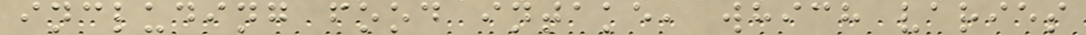including food intake, which varies
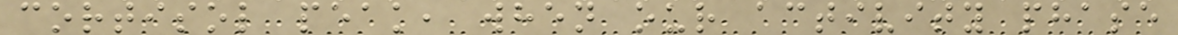cortisol peak, when our activity phase
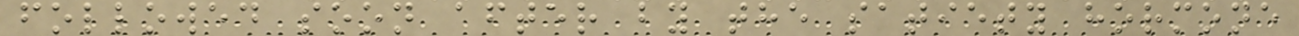followed soon after by the satiety hormone
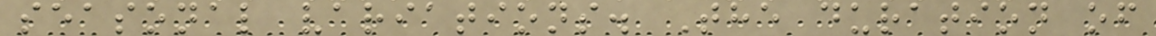seasonal variations. The duration of
